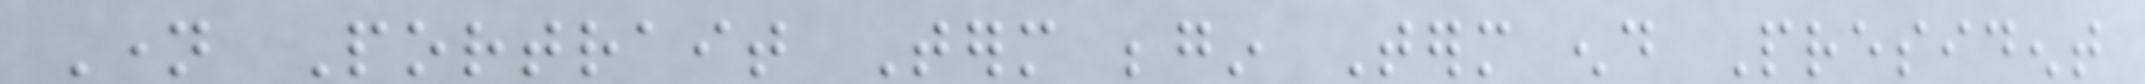Name Portrait Term begin Term end President
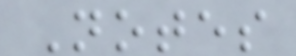Notes
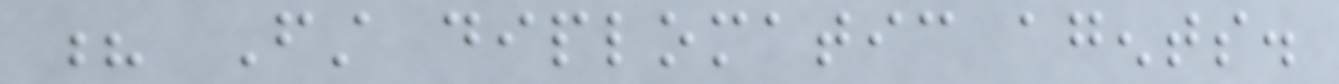? First diplomatic agents.
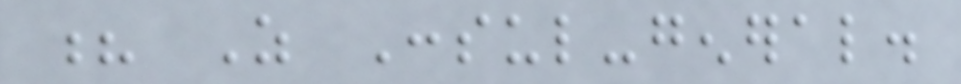? As Consul-general.
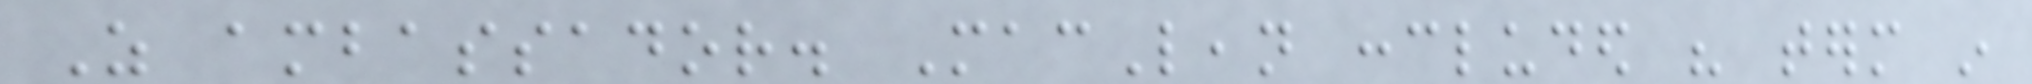As ambassador. MacLean concluded his term in
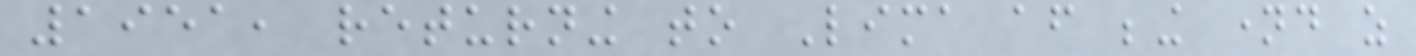1951, returning to Lima after being named as
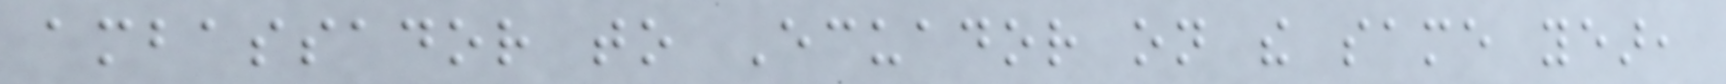ambassador to Ecuador on the same year,
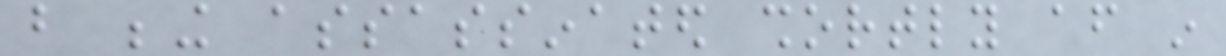but being assassinated shortly after in
